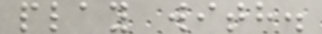play with.
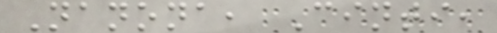Nanona, Cinti,
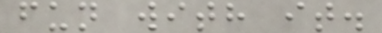fun with it.
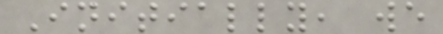Initially, we
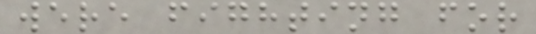were fighting for
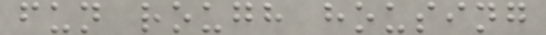fun rough housing
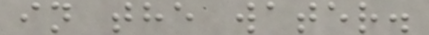in the water.
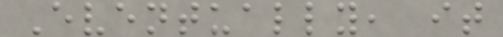Eventually, it
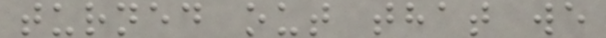turned out that we
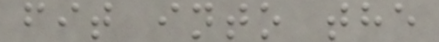fit into the
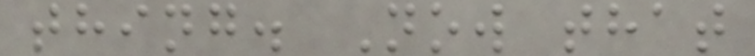thing. Now that
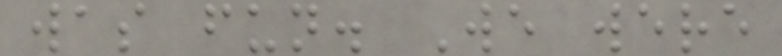was fun. We were
